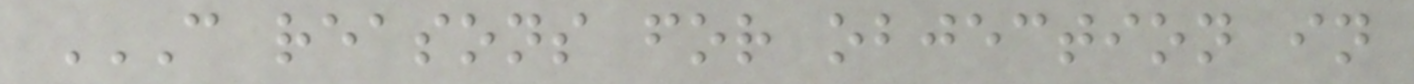C REASONS FOR OBJECTION IN
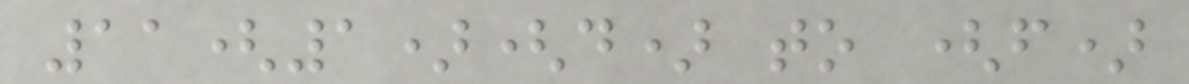11(1)(d) to (f)
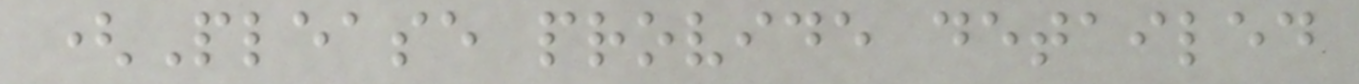(Please provide detailed
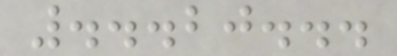...20...
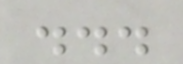...
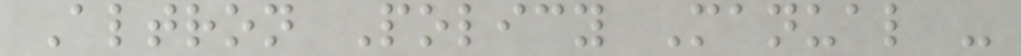Altron Policy Manual -
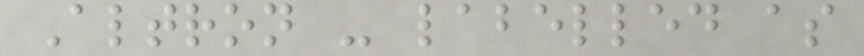Altron - labelled as
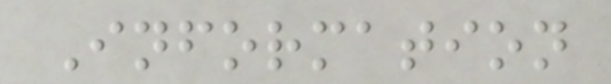Information
